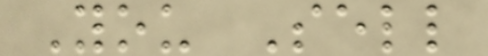You Sell
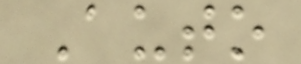Auto
